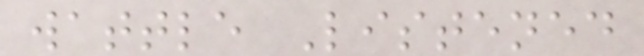wattle Listened
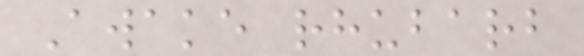Awake rhubarb
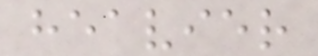heavier
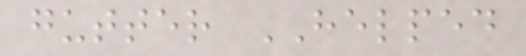gutter HELPED
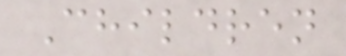Children
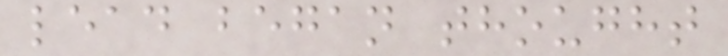lead began thought
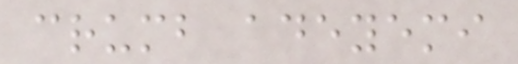crumb adeyemi
